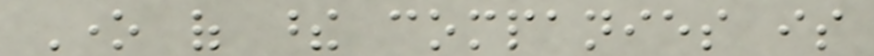One of these companies is
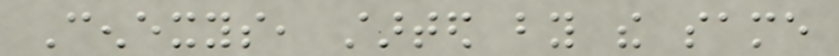Cenexys, started by the same
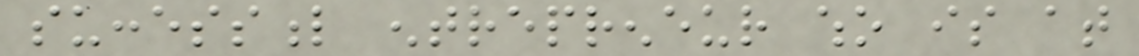successful entrepreneur who is at
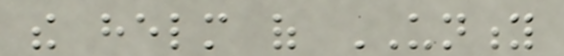the helm of UNITY
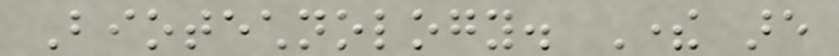Biotechnology. There are
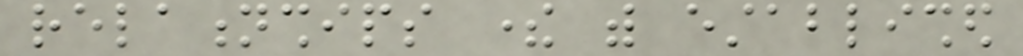relationships there with established
